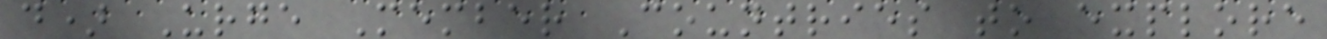d) Urge Member Countries to explore
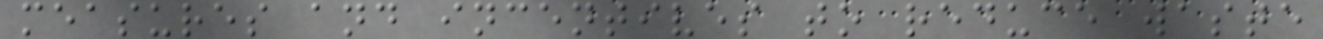measures and incentives to reduce waste
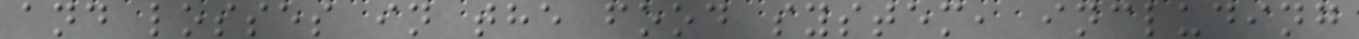and losses in the food system, including
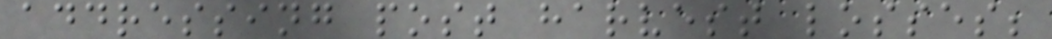addressing post harvest losses;
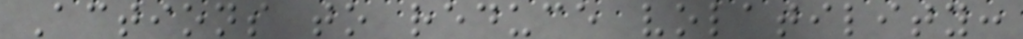Actions to reduce volatility:
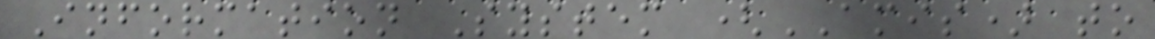Information System (AMIS) to
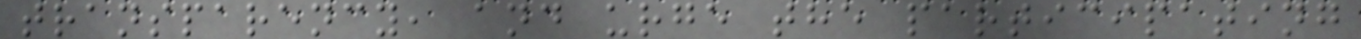transparency, and urge the participating
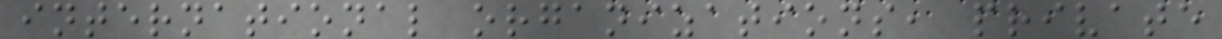international organizations, private
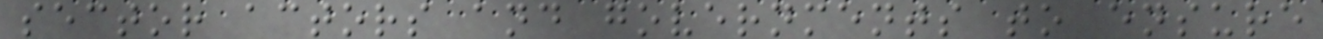sector actors and governments to ensure
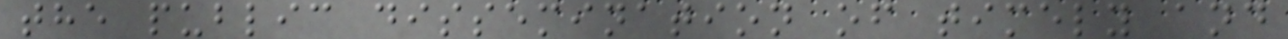the public dissemination of timely and
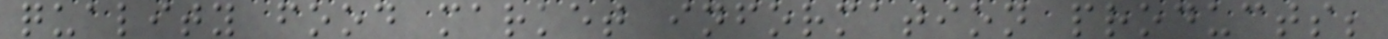quality food market information products;
